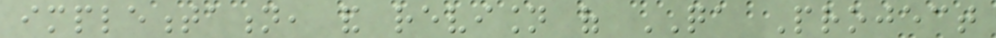implementation, and revision of QA Project
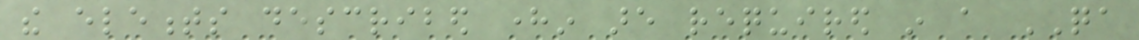the elements described herein are required in a QA
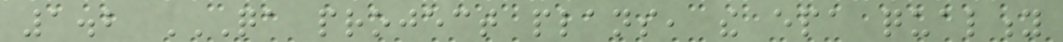1.2 QA PROJECT PLANS, THE EPA QUALITY
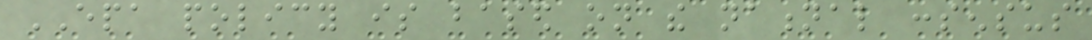EPA policy is based on the national consensus
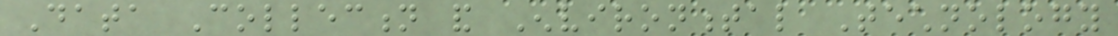Data Collection and Environmental Technology
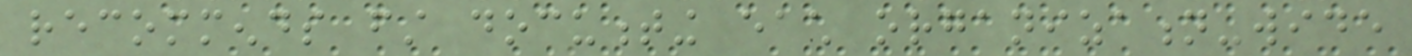recommends first documenting each organization-wide
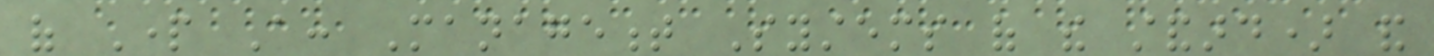of Part A: Management Systems of the standard) and
